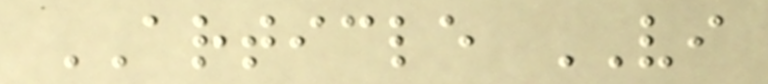ARTICLE VI
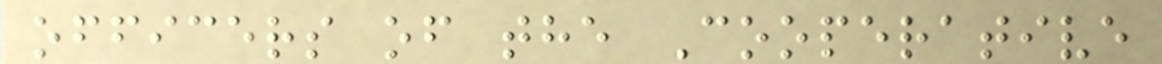officers of the Cooperative
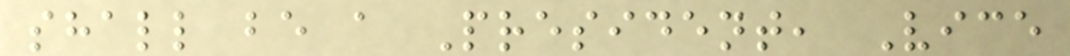shall be a President, Vice
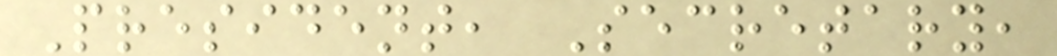President, Secretary,
